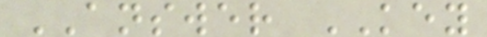ANSWER KEY
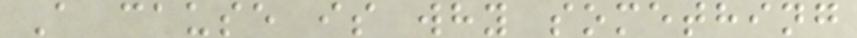A cause is why something
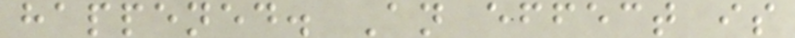happened. An effect is
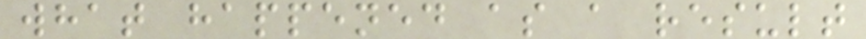what happened as a result
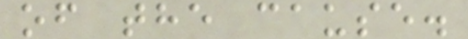of the cause.
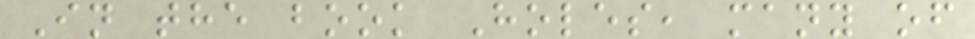In the book Holes, many of
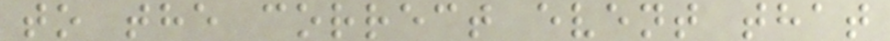to the correct event that
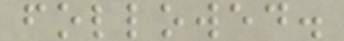followed.
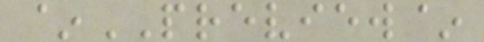~PREVIEW~
